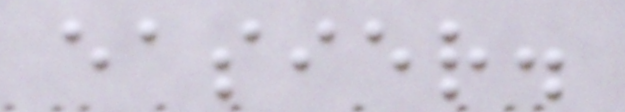easier.
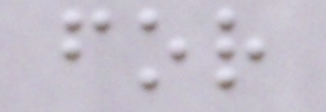for
